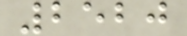2520
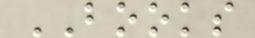BOOKS
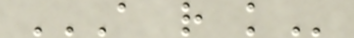A R K
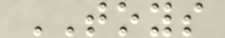TOYS
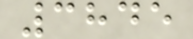3845
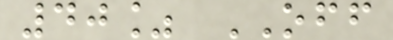40% OFF
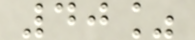40%
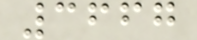3667
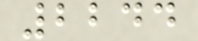2244
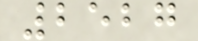2527
